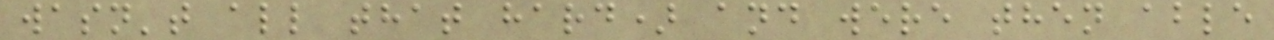wasn't all that hard) and were then able
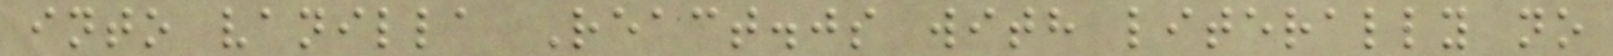into vanilla React.js with literally no
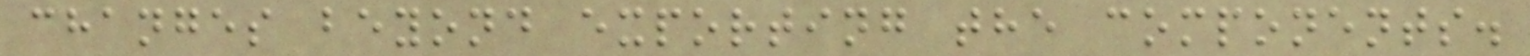changes beyond exporting the components.
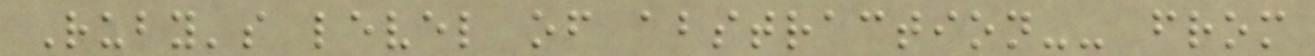Ruby's level of abstraction-- from
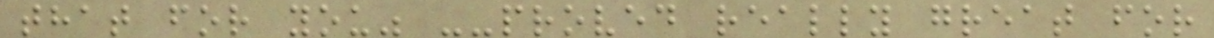that for you" --proved really great for
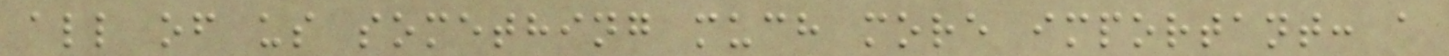all of us something much more important: a
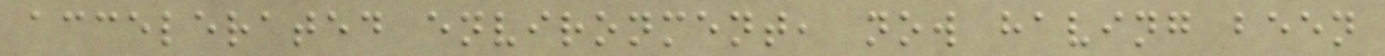accelerated environment, now having been
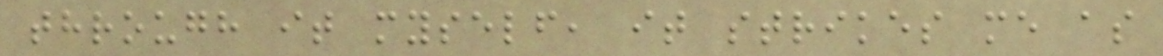through it myself, it strikes me as
